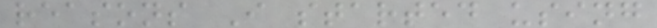reasons I started using
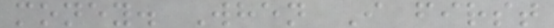money. When I first
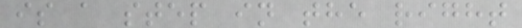is a step in the right
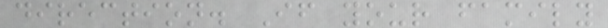direction. If your family
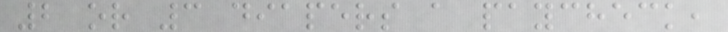2 or 3 diapers a paycheck,
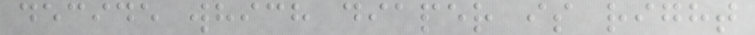decide which diaper is right
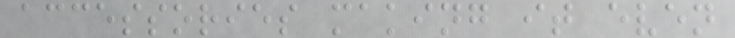accessories making it even
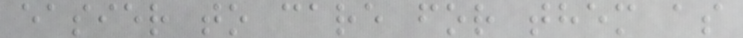easier to care for them as
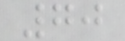70
